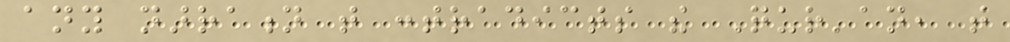any narration that contradicts the Qur'an, that
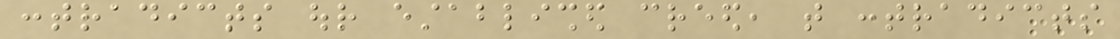contradicts our established creed, that contradicts
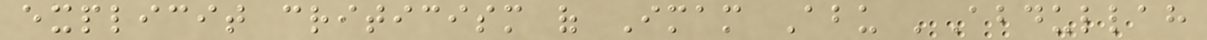explicit criticism of Imam Abu 'Abdullah
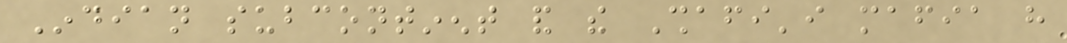Indian subcontinent and the Shafi'i mafia have
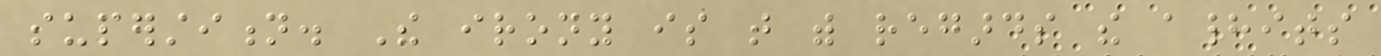superstition. The irony is that with regards the ahadits
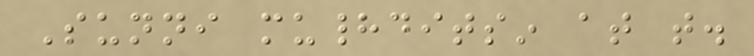Sunni muhadditsin at that.
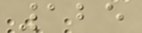125
